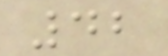42
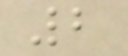2
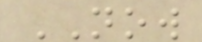NOW
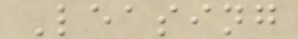Leasing
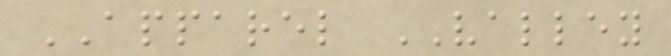APPAREL VALLEY
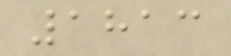1813
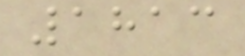1813
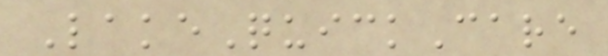LakeQuickCare
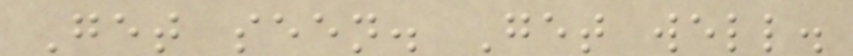Get seen. Get well.
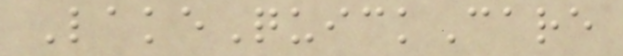LakeQuickCare
